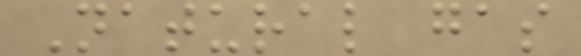Natural gas
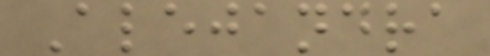Alejandra
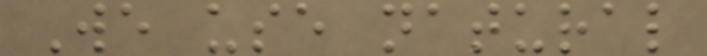We use natural
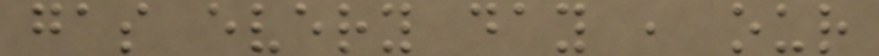gas every day , our
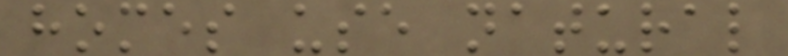homes use natural
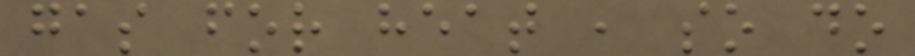gas for heat , so do
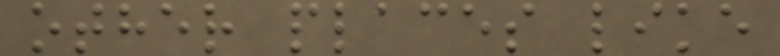other places like
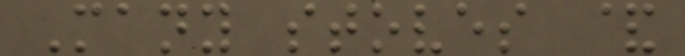Many stoves &
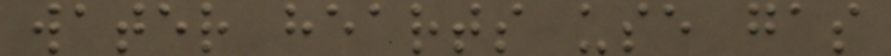water hearts use gas
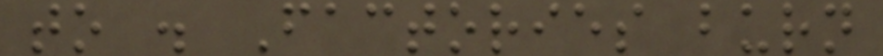to . Factories burn
